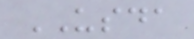USDA
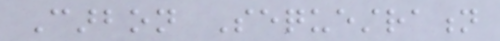Carbon Sequestration
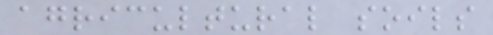agricultural soils
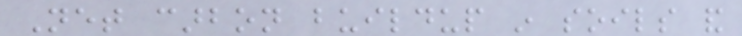Net carbon buildup in soils and
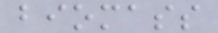biomass
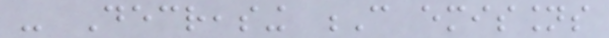- Decreasing C emissions
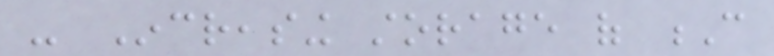- Increasing storage of C
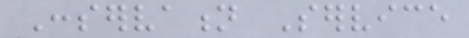Conservation Service
